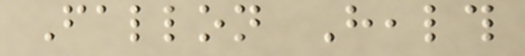Fallon Health
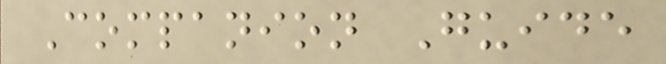Companion Guide
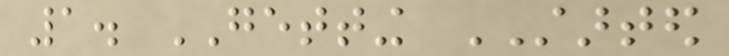1. GETTING STARTED
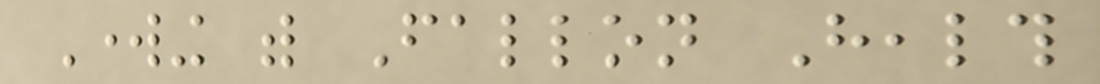Working with Fallon Health
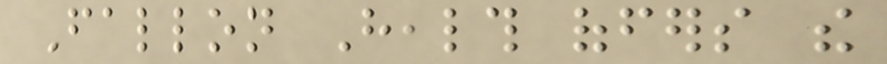Fallon Health offers the
